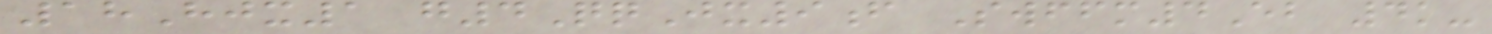18Hjx1 g4QqJx9f Swffm4Eb 4k-
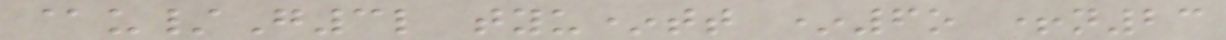@u/G3l tyu*tt *6o +n23
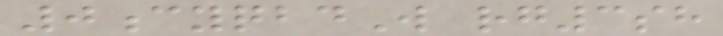0cyqbdW rg3sh
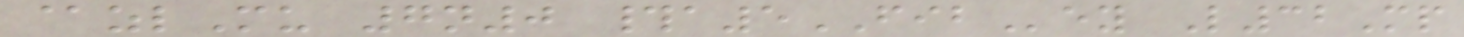@zlMu 7n0 #a5FIBey L32Mp
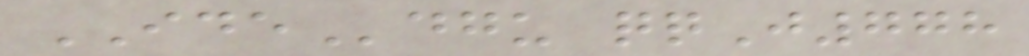IDEdgu qqJ778
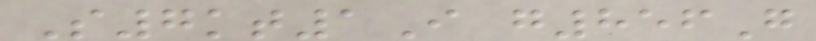S7kt1I g856G
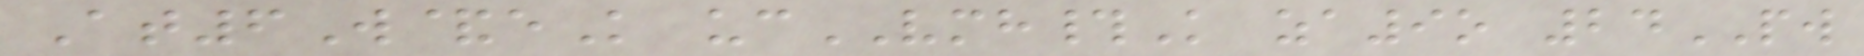At6W&eK ucVMH#K za9o 24PW
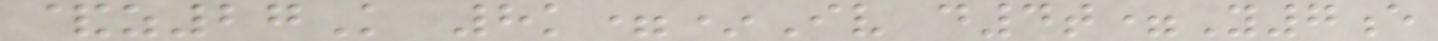&z27K 8k=*Iv d4t=Y7e
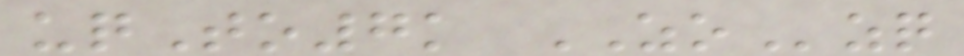uqTo7k ZOzq
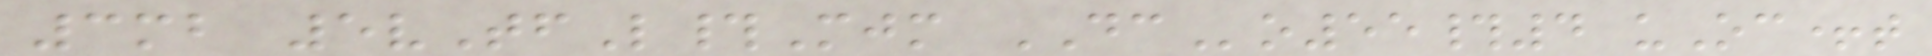3mb 5vTfL#Mjm DCo55#4 uOc+t
